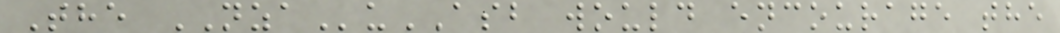The NZAuASB would encourage the
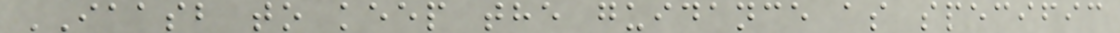IAASB to keep the guidance as specific
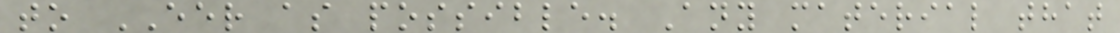to EER as possible. Any material that
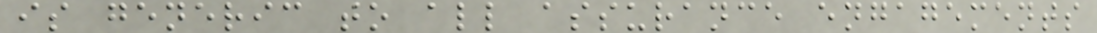is generic to all assurance engagements
